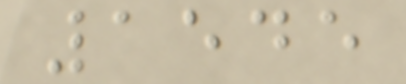1545
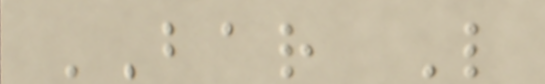BAR L
